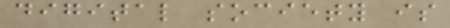digital society is
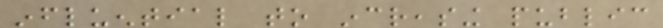influential to increasing public
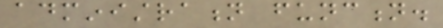administration function.
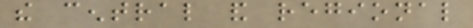the central and regional
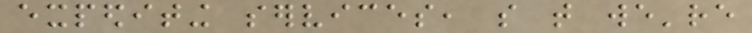expediting services, so that we're
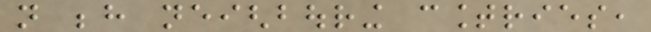not behind neighbouring countries,
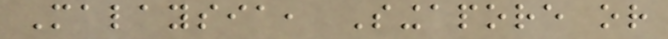Malaysia, Singapore or
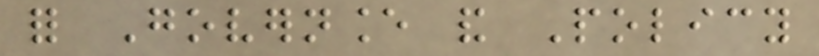for Governance and Policy
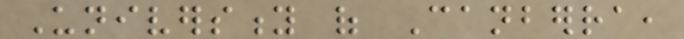University of Canberra,
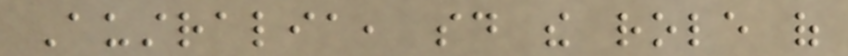Australia, said the role of
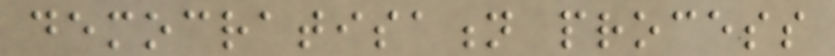democratisation process
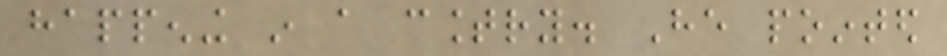happening in a country. He pointed
